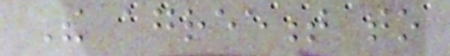The agreement to
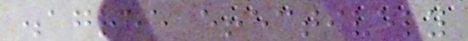disagree effectively
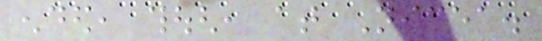ended, though, at Nicea.
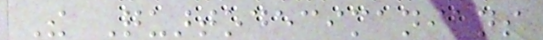The Quartodecimanians
